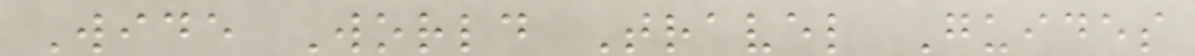Wide World Travel Guides
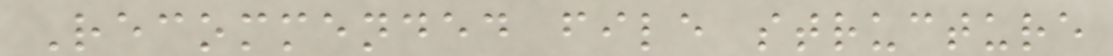Recommended file structure
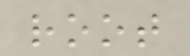root
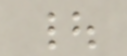|
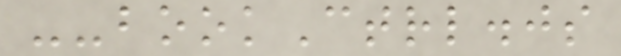--bookCtrl.js
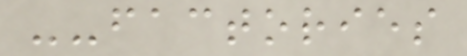--factories
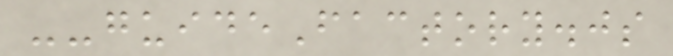--guideFactory.js
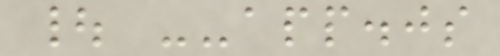| --app.js
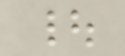|
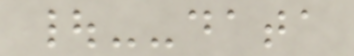|--data
